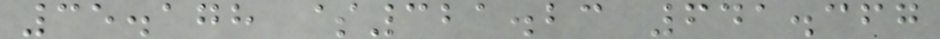35.178 $321.23 641.367
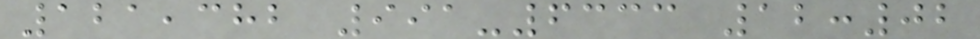121,382 991-6333 12:02
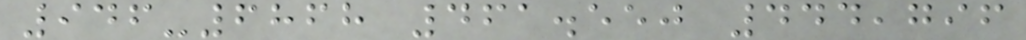946-6868 461.550 444,796
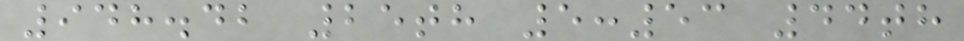948.42 25th 5:53 44th
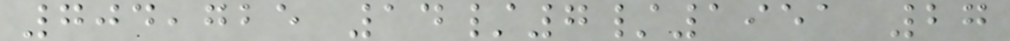704,725 14/7/1951 27
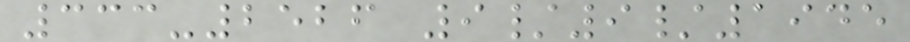333-2526 9/9/1945
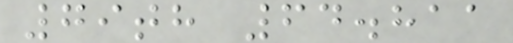79th 64.811
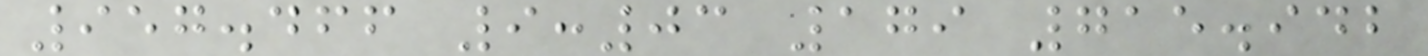957.466 9:03 179 715.942
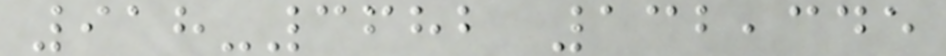918-3682 132,345
